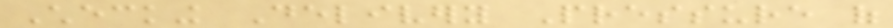Checking Delivery Pressure of
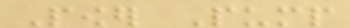Power Pump
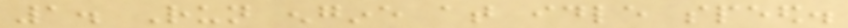1. Run engine at idle speed.
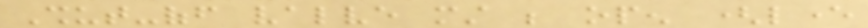Shut-off valve must be open (lever
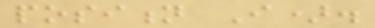position I).
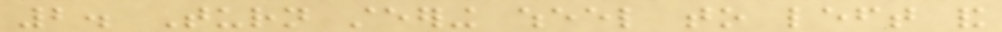2. Turn steering wheel to left and
